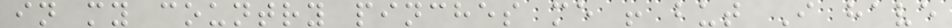in my country pinches me ! but I have
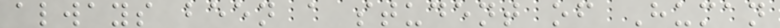always been a student of Human
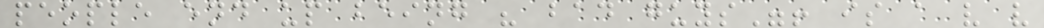people end up being " bad guys"! is a v v
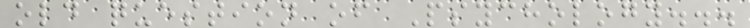old question of Psychology...
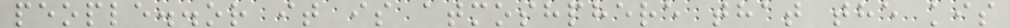people..or it is atmoshphere that the kis
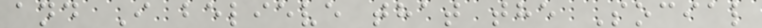and I believe that the Social
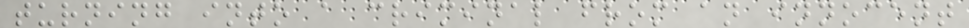turning into a criminal from an innocent
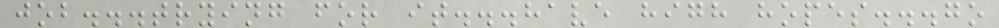job...trying for it...have high hopes...go
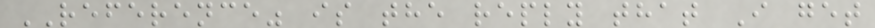REFERENCE" is the reply that I get
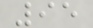95
